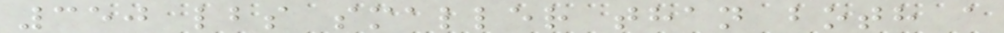350 lbs smaller than both a
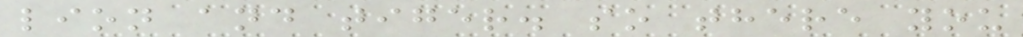lion and tiger. so there you
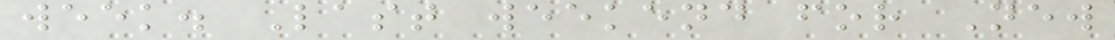week. Last weekend for New
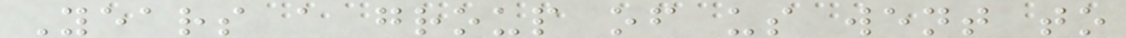Years a group of us went to
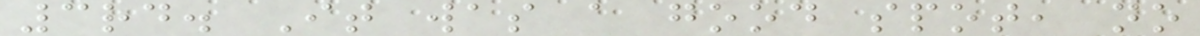3rd. It was a good spot, no
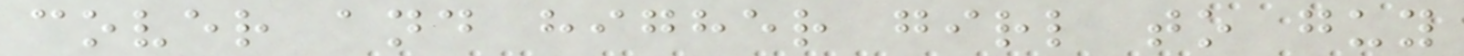cover and higher girl to guy
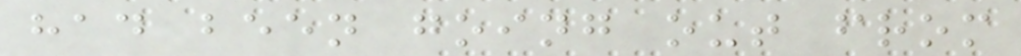had been going out from
